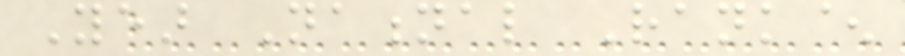Year National Rank^
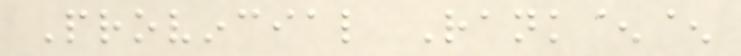Provincial Rank^^
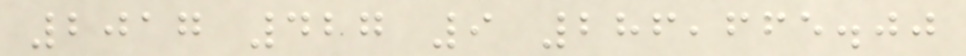2017 427 9 286,665.00
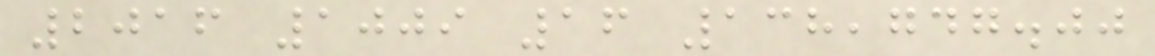2016 1009 16 138,747.00
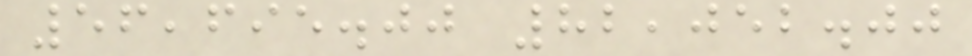56,695.00 82,052.00
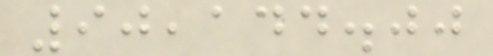90,144.00
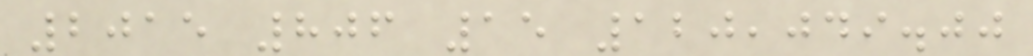2015 806 15 120,049.00
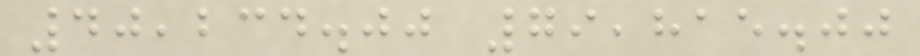40,234.00 79,815.00
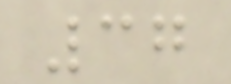37
